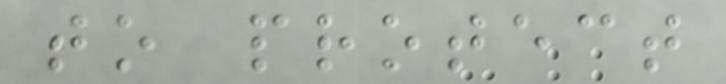to protect
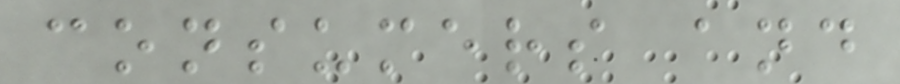consumers and
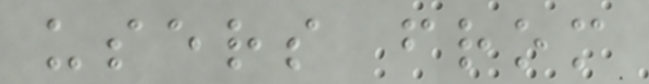users from
